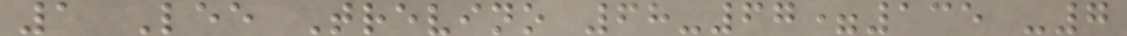1 Lee Trevino 68-67=135 -7
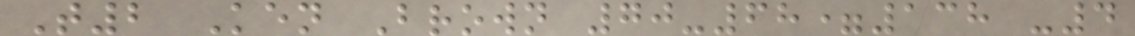T2 Ken Brown 70-68=138 -4
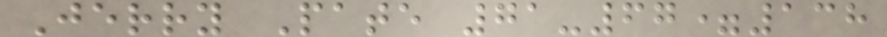Jerry Pate 71-67=138
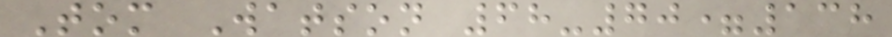Tom Watson 68-70=138
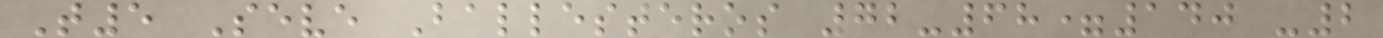T5 Seve Ballesteros 72-68=140 -2
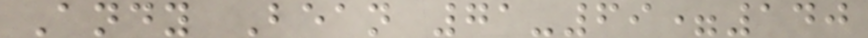Andy Bean 71-69=140
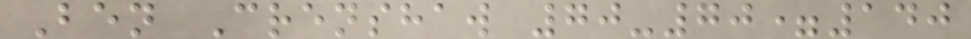Ben Crenshaw 70-70=140
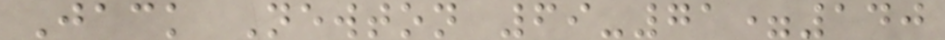Jack Newton 69-71=140
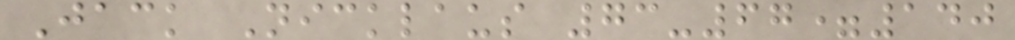Jack Nicklaus 73-67=140
